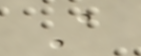A
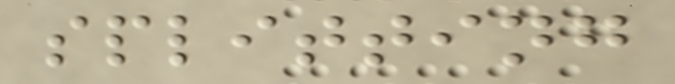splitting
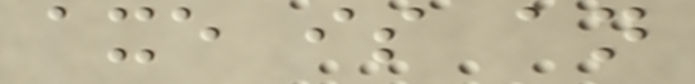axe is an
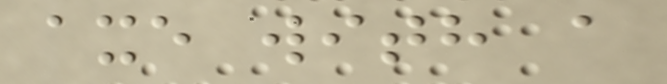axe with a
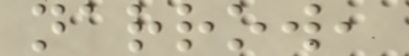narrow,
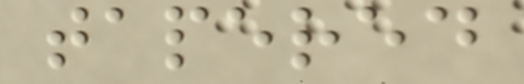tapered
